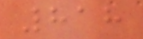818
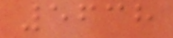5638
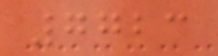7723
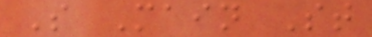S Main St
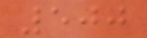500
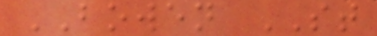BOWEN ST
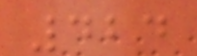424
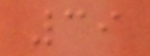39
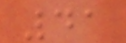41
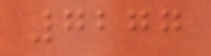7277
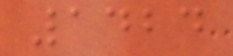1424
